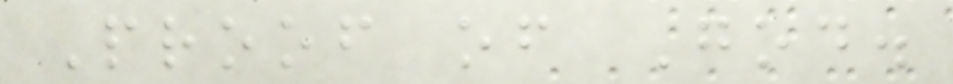Proof of God.
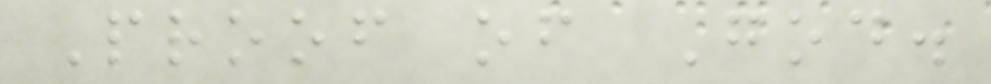Proof of God.
